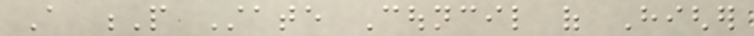A P State Council of Higher
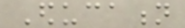Education
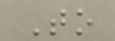To
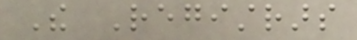The Registrars
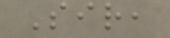Sir,
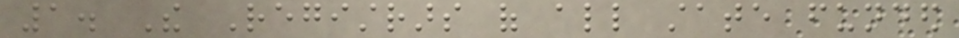1. The Registrars of all state funded
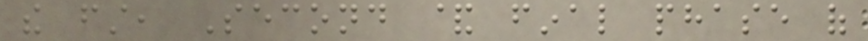the first, Second & final phase of
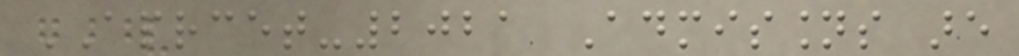APRCET-2021 Admissions are
